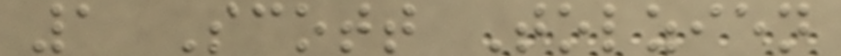1 Scott Tolzien
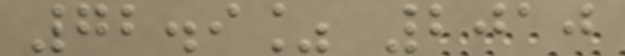72.9% 2010
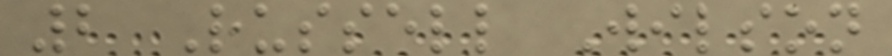2 Russell Wilson
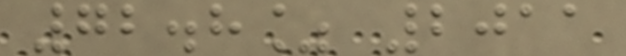72.8% 2011
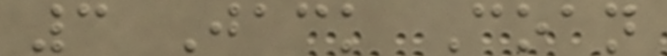3 Jack Coan
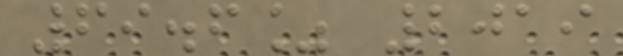69.6% 2019
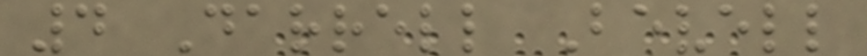4 Darrell Bevell
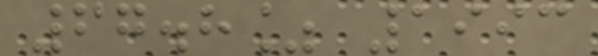67.8% 1993
